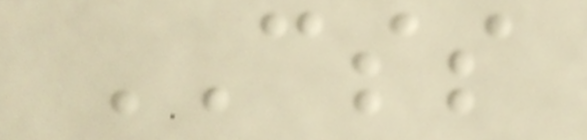CSS
